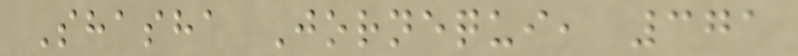Shasha Jornequi, 371
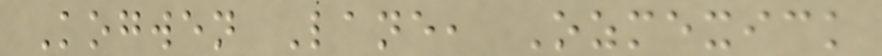Kogwen Lane, Ozmexick
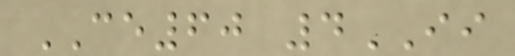CE60 4II
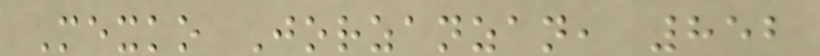Mexko Jorzanzan, 852
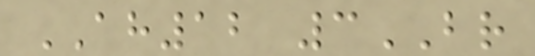AH12 3BR
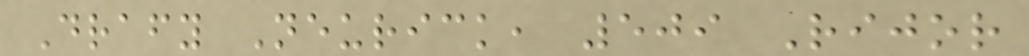Drafy Neurick, 509 Rijor
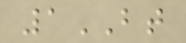1BT
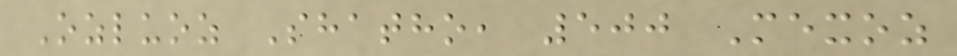Ozluoz Shatho, 500 Mexoz
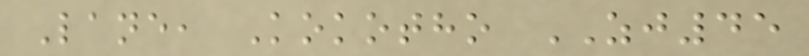Lane, Kokotho ZJ45
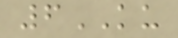6KU
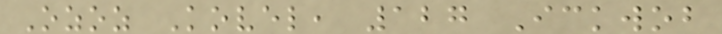Ozoz Kovel, 127 Ickwob
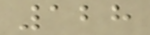128
